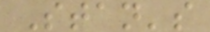Stan's
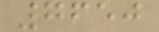7650
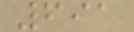691
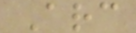Arc
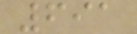691
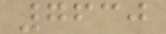7630
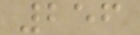256
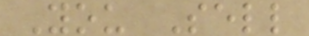You Sell
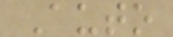Auto
